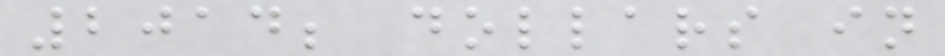2014; dollars in
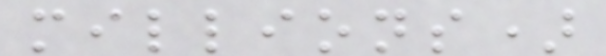millions)
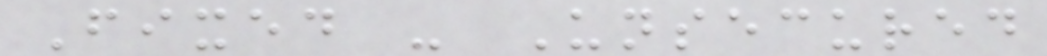Fixed - Unsecured
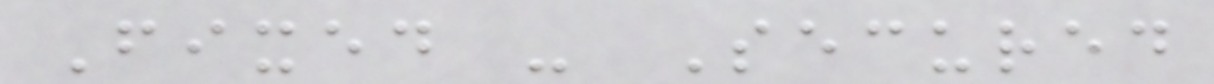Fixed - Secured
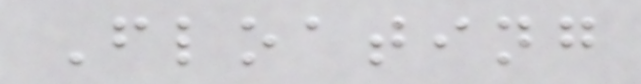Floating
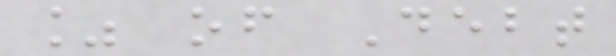% of Debt
